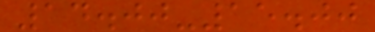14.00-15.00
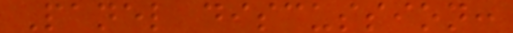Panel discussion:
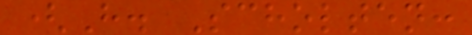(H. Scholten:
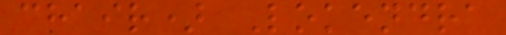chair) Lokendra
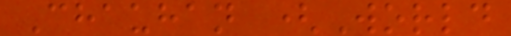Chauhan (World
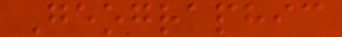Geographic
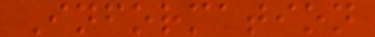Information
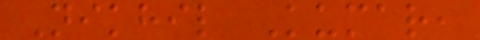Nikhil Kumar,
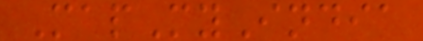MapMyIndia
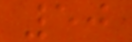50
